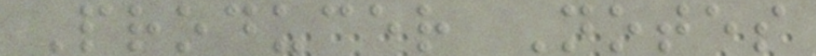Producer Notes
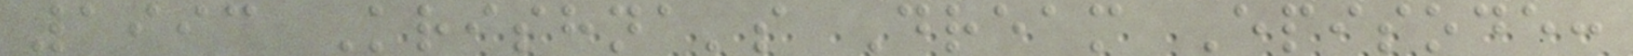1993 Krishna's Dream Episode:
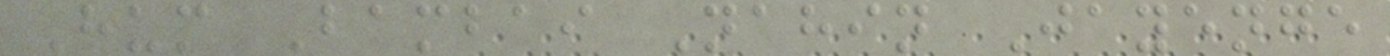Hum Bambai Nahin Jayenge
